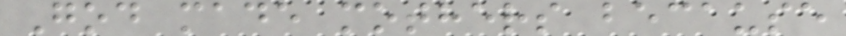God made mothers because
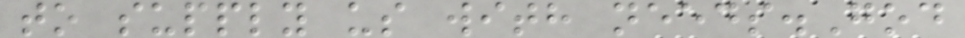to supply us with needs.God
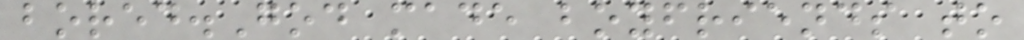bored.God made boyfriends to
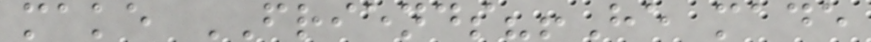make FRIENDS?!He made
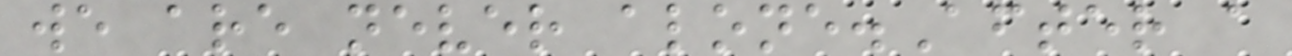we are never alone.After a
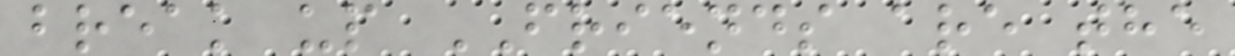break up FRIENDS are the
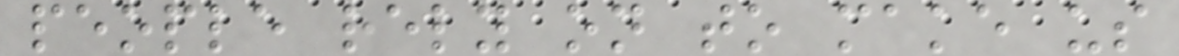people rely on to make us
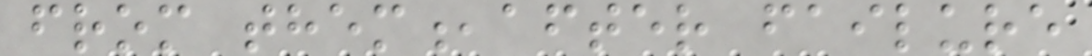from them,after failure
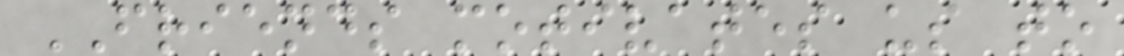FRIENDS motivates us to
